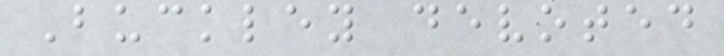Buckley devoted
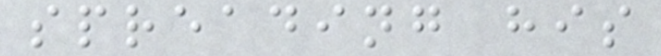spreading his
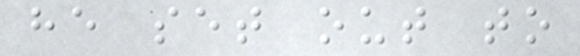he set out to
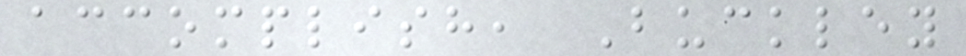accomplish, Buckley
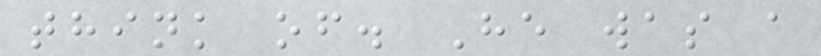think of. He was a
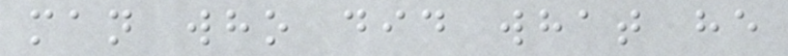man who did what he
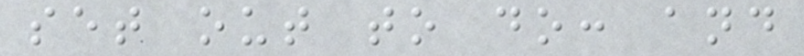set out to do: and
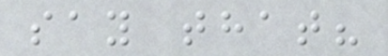say that?
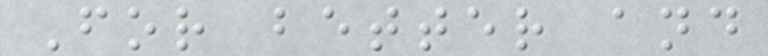For better and
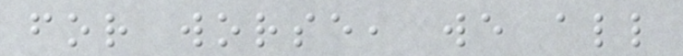for worse, we all
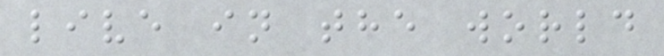live in the world
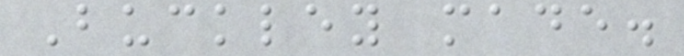Buckley made.
